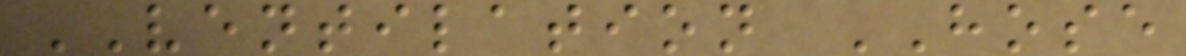VENTILATION HOSE
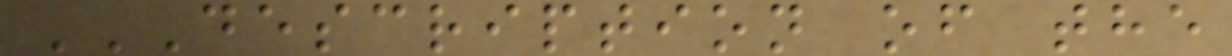DESCRIPTION OF THE
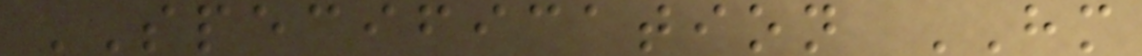SPECIFICATION HM
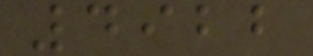4922
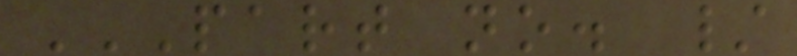PART NO. /
